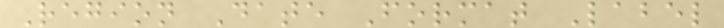Region Date Format Label
